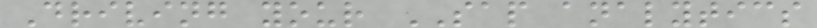Driving your SAP analytics
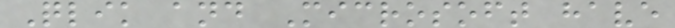Qlik and Microsoft have
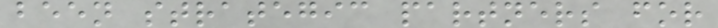been strategic partners for
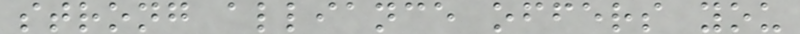strong alliance offers you
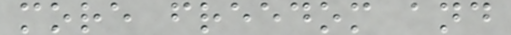more freedom and
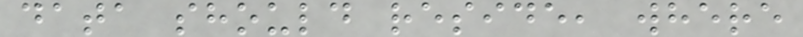data should reside, where
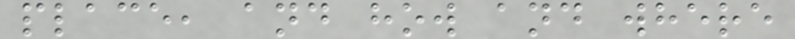place, and how and where
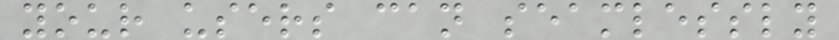your users can seamlessly
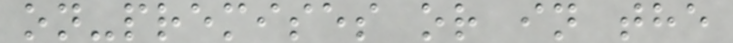on-premises or in the
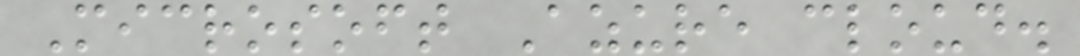Microsoft Azure cloud.
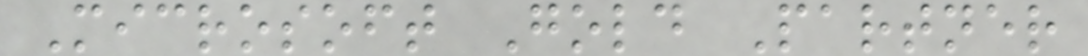Microsoft Gold Partner
